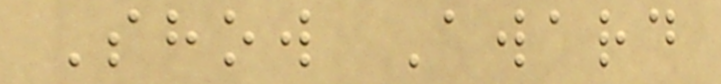Show Award
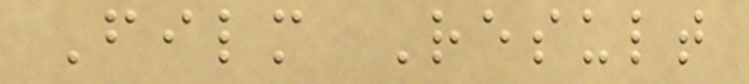Film Result
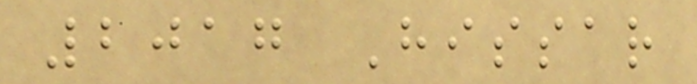2017 Hissar
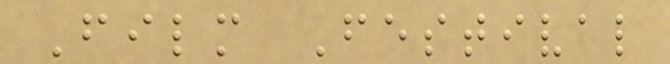Film Festival
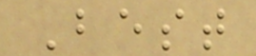Best
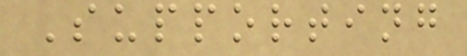Supporting
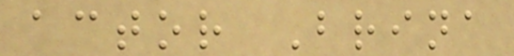actor Brina
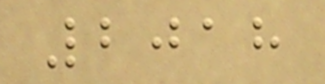2018
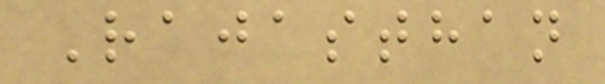Rajasthan
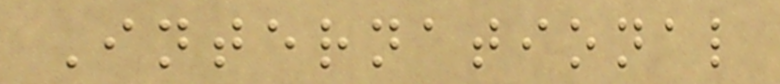International
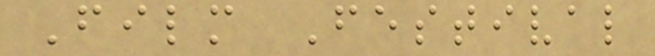Film Festival
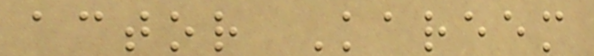actor Kareem
